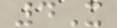4X
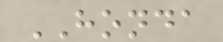HONDA
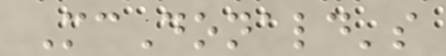McDonald's
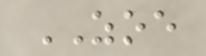ZOE
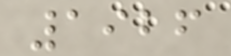1926
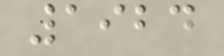1924
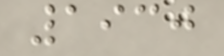1930
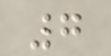7
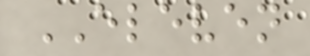ELEVEN
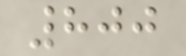800
